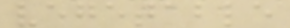vegetable
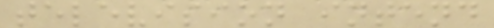television intend
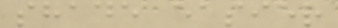shade easier
